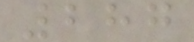287
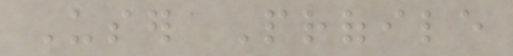User Profile
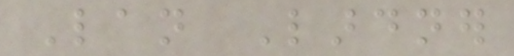Lan Lardner
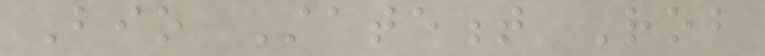Bio Statement Rob
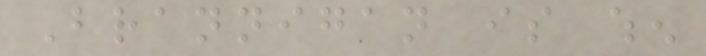Brannigan is when
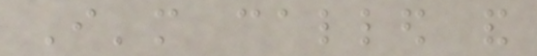I'm called and
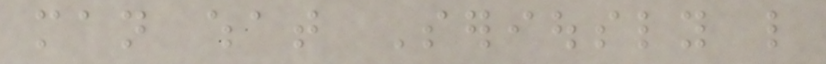man what Seriously like
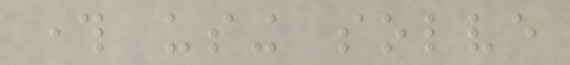through using solve
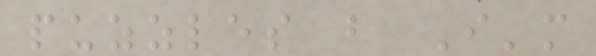puzzles but I'm
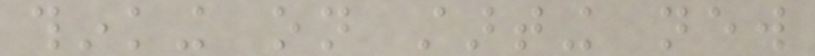thinking on starting new
